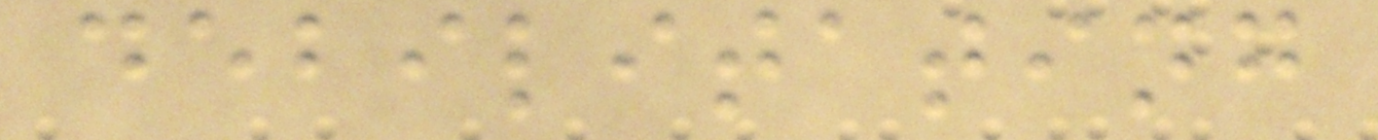debilitating
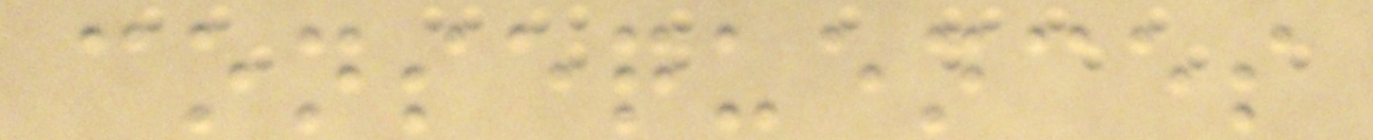consequences
